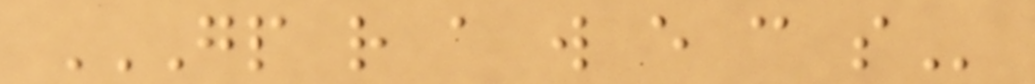GP R A W E C S
